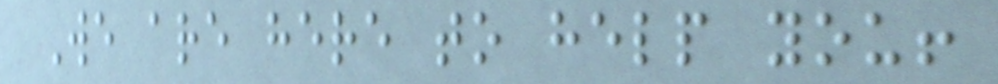We are here to help you!
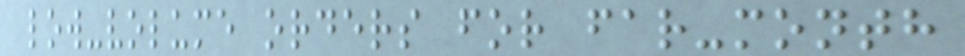low-volume orders for far-month
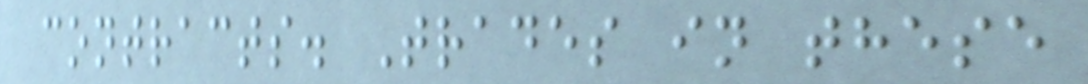contracts. Trades in these
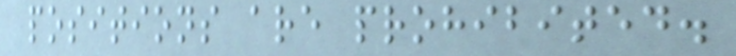positions are prohibited.
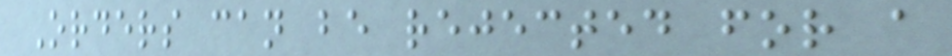Orders can be rejected for a
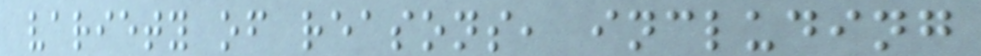variety of reasons, including
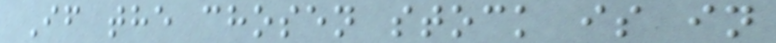If the chosen stock is in
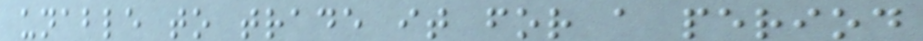unable to trade it for a period
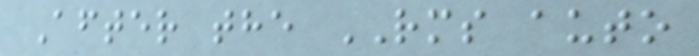After the RMS auto
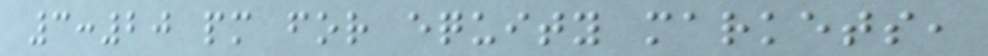3:20 pm for equity markets,
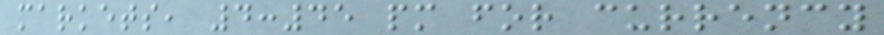markets, 4:45 pm for currency
